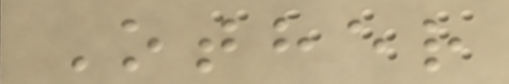Other
